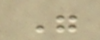"
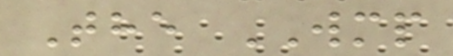The WMP
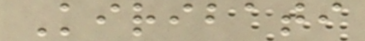Kiribati
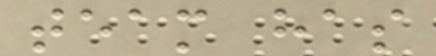team has
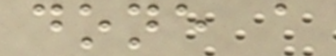done a
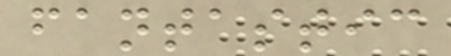fantastic
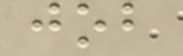job
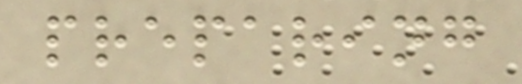preparing
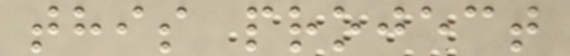this project
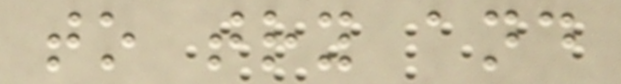to try and
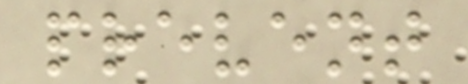prevent
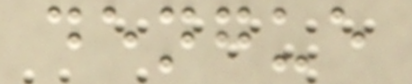dengue
